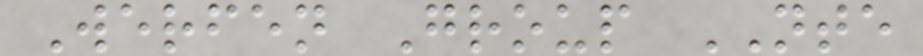Werfen Group NTE
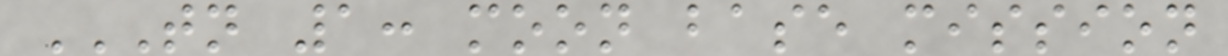TN 1: MOON BASE MISSION
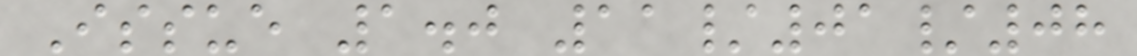Issue 1.0 11/01/08
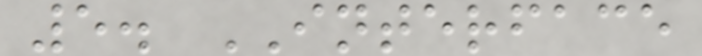5. INTERFACE
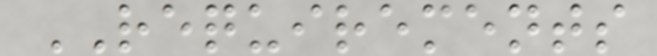REQUIREMENTS
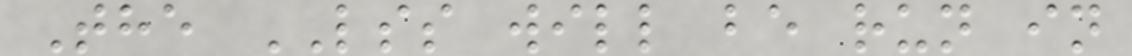The LSS will be run in
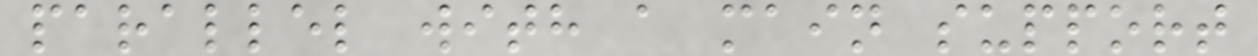parallel with a main support
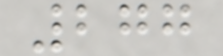277
